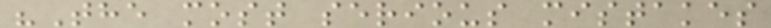"The most serious mistakes
